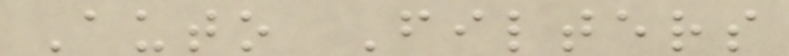Auto Filters
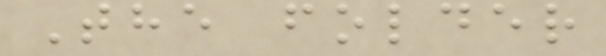The folder
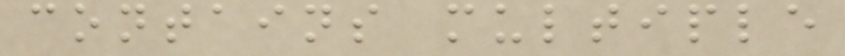contains multiple
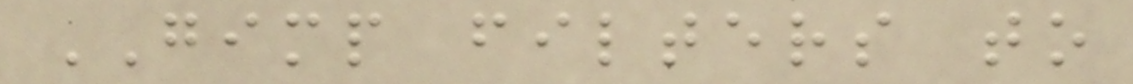GIMP filters to
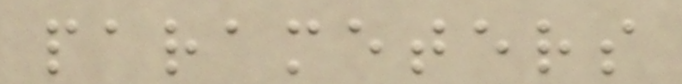parameters
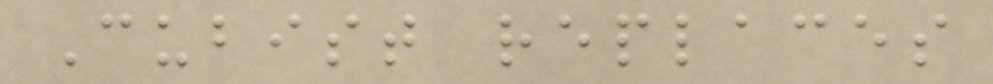Cubist replaces
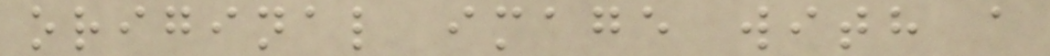original image with a
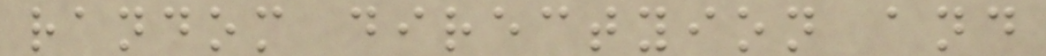random directyion and
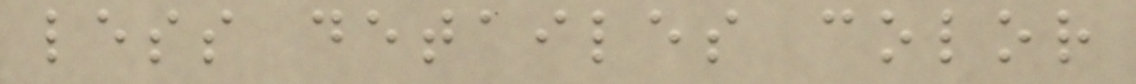less detailes color
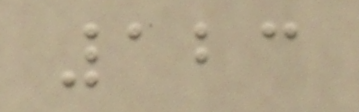123
